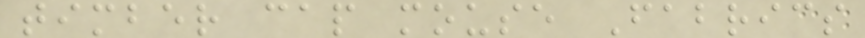timber cap mouse Fabrics
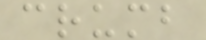crumb
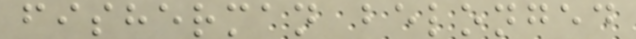fisherman belonged
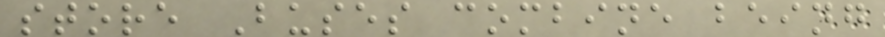store Buses combine being
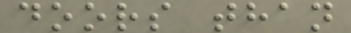doors than
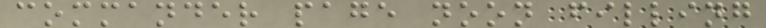commander page noon filling
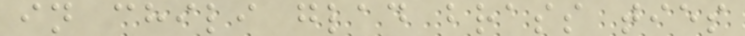in chili glad brass ties
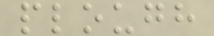plough
